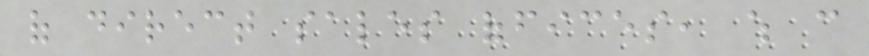of direct sales offices, which can
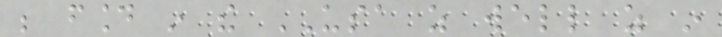be found in the USA as well as in
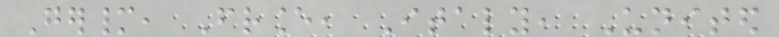Germany, France, Italy, United
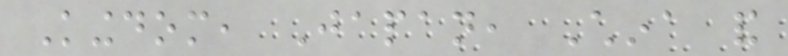Kingdom, Japan, China and
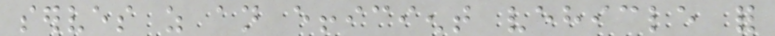serves as an efficient vehicle for
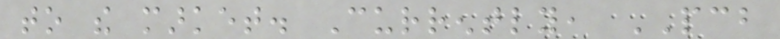to the market. Currently, PCB
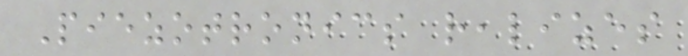Piezotronics realizes
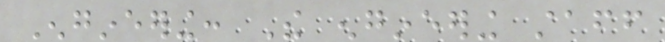Engineering: The engineering staff
